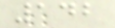142
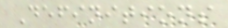Definitions
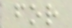for
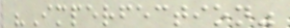"Imperfection"
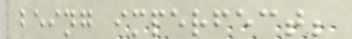being imperfect;
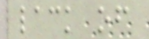lack of
